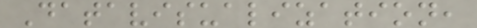Datavisualization,
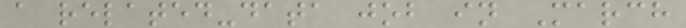a related-data job in March
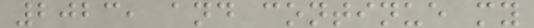2023, and continue my
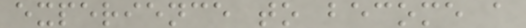experience to become a
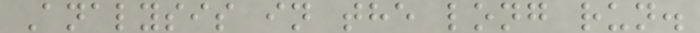Analysis in the long run.
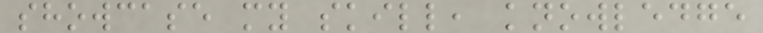showcase my skill, knowledge
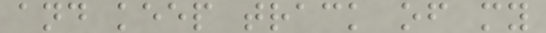and keep track of my
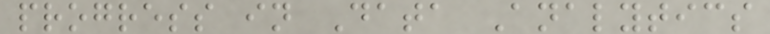progress in Data Analytics
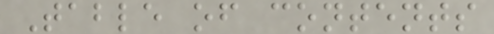Table of contents
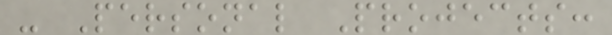- Personal Projects:
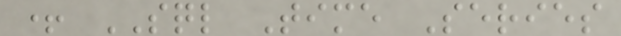+ SQL Time Series
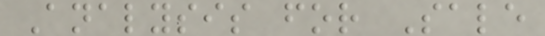Analysis for Sale
